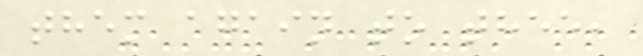them again to thee,
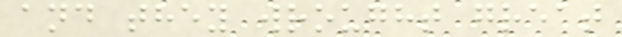and they wrought great
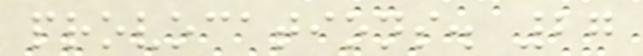provocations. 27
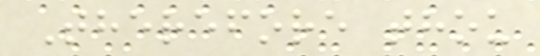Therefore thou
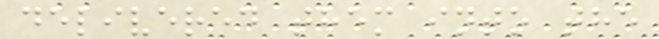delivered them into the
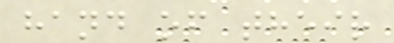hand of their
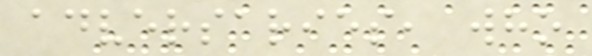adversaries, who
